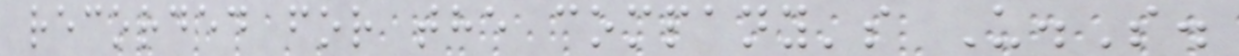recorded for the company's U.S.
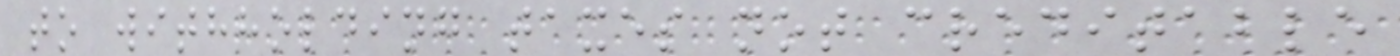to withholding taxes not creditable
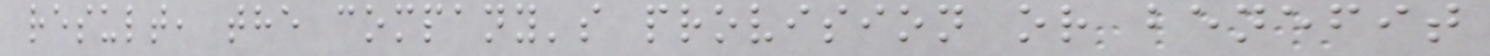result, the company's provision or benefit
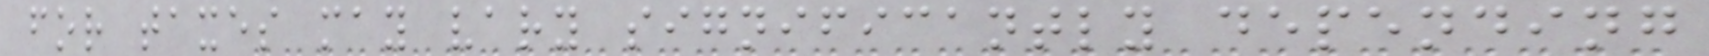for taxes may vary significantly depending
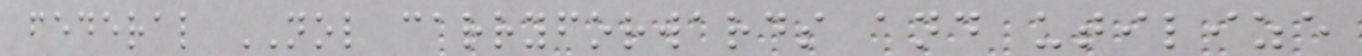federal NOL carryforwards and utilize
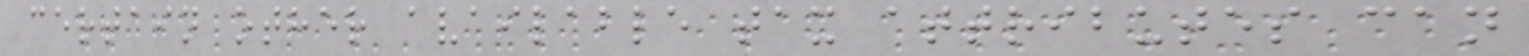certain other available tax attributes can
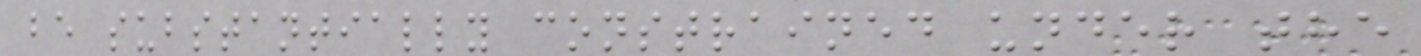be substantially constrained under the
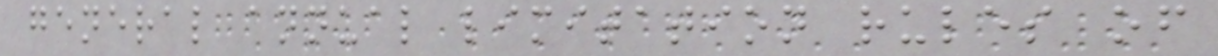general annual limitation rules of
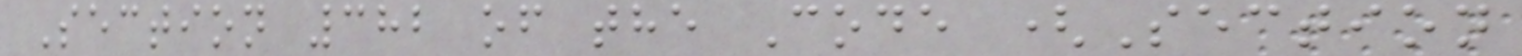Section 382 of the Code (Section
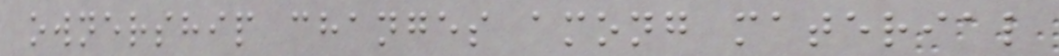ownership changes among material
